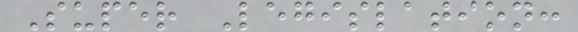Super Legislation:
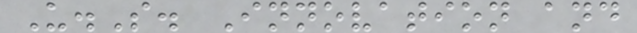U.S. Innovation and
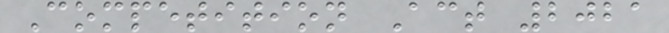Competition Act 2021
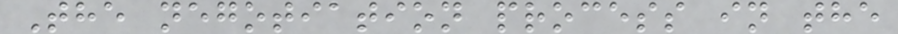The negotiation process in the
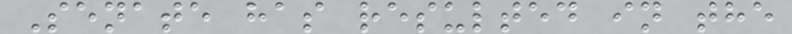Senate has resulted in the
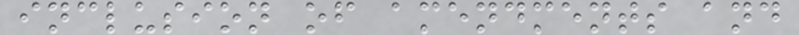inclusion of amendments and
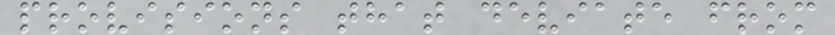provisions that deviate from
